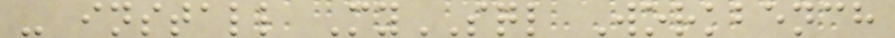- install MySQL Workbench
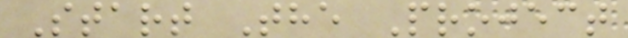Start The Project
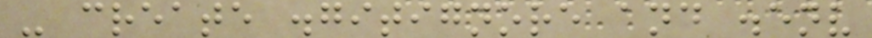- create .gitignore and .env
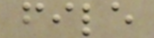file
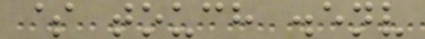$ touch .env
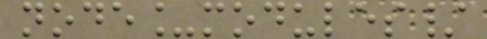node_modules/
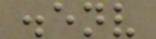.env
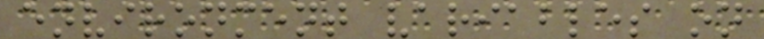environment variables on
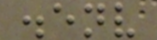.env
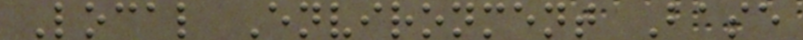Local Environment Base
